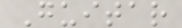Guitar
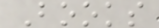Books
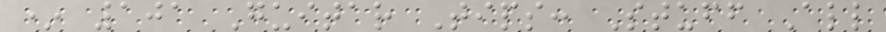* 101 Guitar Tips: Stuff All
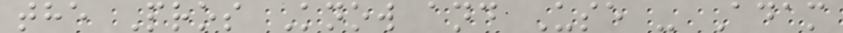the Pros Know and Use - Adam
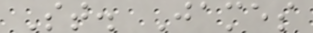St. James
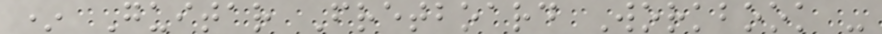* Guitar Fretboard Workbook -
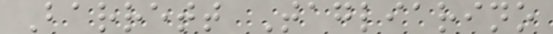Barrett Tagliarino
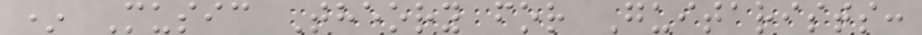* Music Theory for Guitarists:
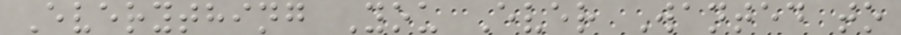Everything You Ever Wanted to
